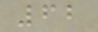62
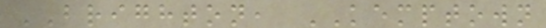BRIGHTON, KEMPTOWN
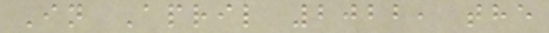In April 2022, the
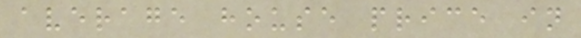average house price in
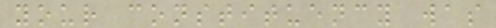your constituency was
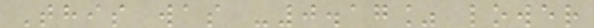This was -0.17% lower
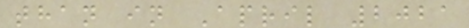than in April 2021
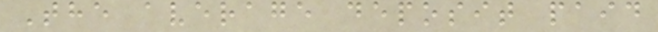The average deposit paid
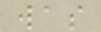was
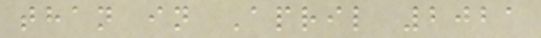than in April 2021
